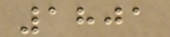1801
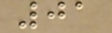01
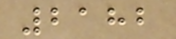2182
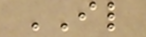IL
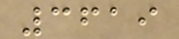3619
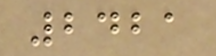2421
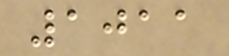1011
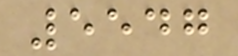5547
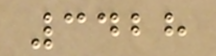3428
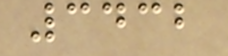3432
